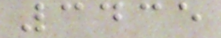3435
